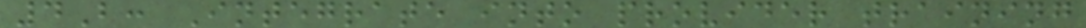4B: Integrate into provider training
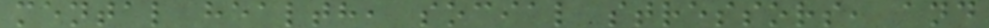mental health, social stressors, and
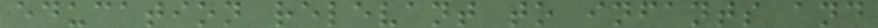education relevant to infants and
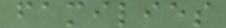families
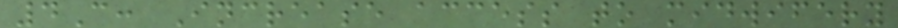4C: Increase access to midwifery
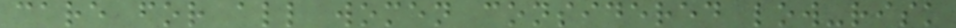care for all women considered low-risk
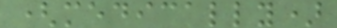(medically)
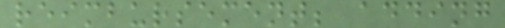reimbursement; adding
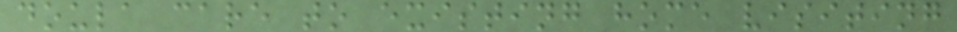doula care to existing home visiting
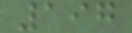197
